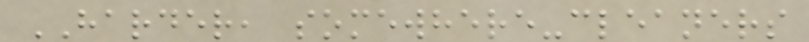HARDER, somewhere-cleaners
